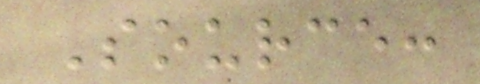Source:
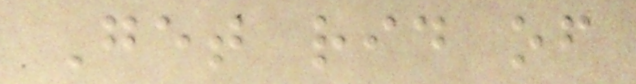Get rid of
